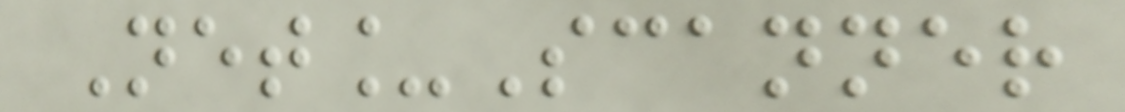Net_Scanner
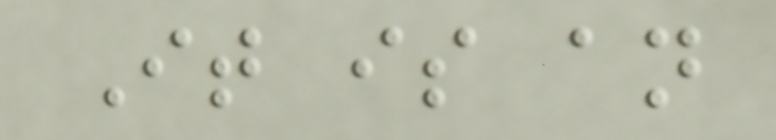It is an
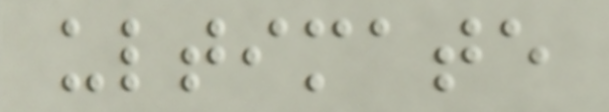ultimate
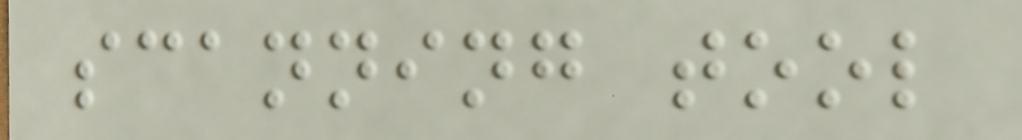scanning tool
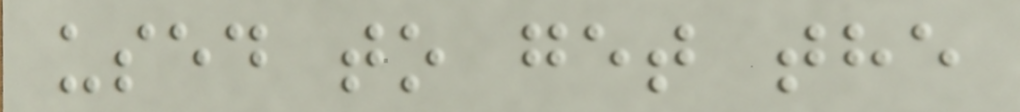used to get the
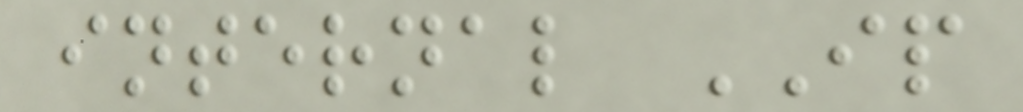internal IP
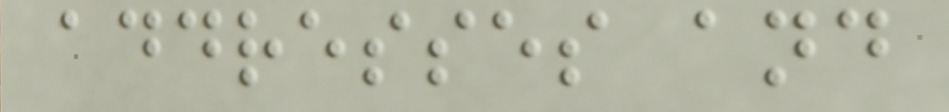addresses and
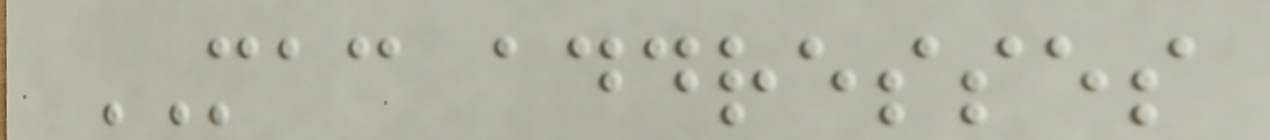MAC addresses
